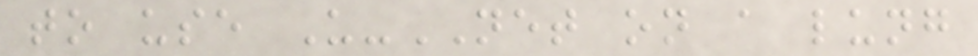to use U-NET on a lung
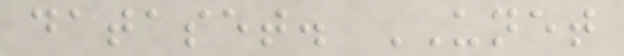dataset. UNET
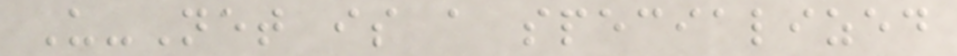U-Net is a specialized
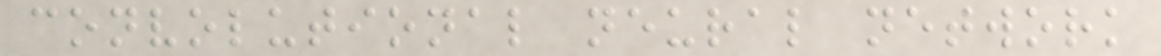convolutional neural network
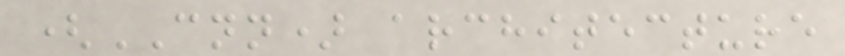(CNN) architecture
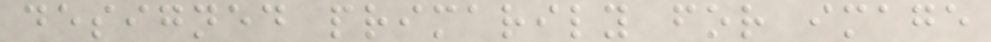designed primarily for image
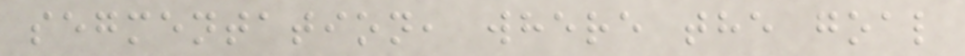segmentation, where the goal
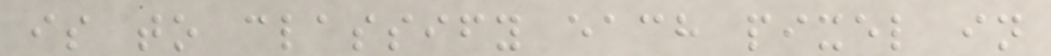is to classify each pixel in
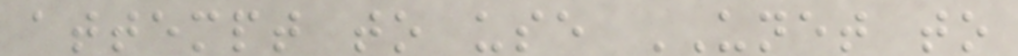attempt to use UNET to
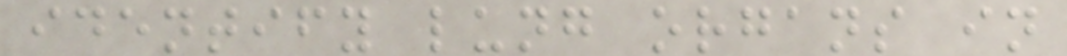identify lung organs in
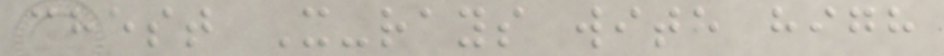chest X-rays with high
